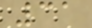31
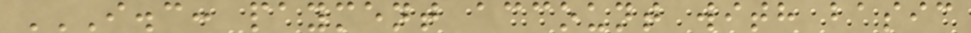I.C: PAYMENT ACCOUNT WITH BASIC
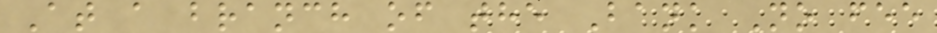At a branch of the Bank No fee
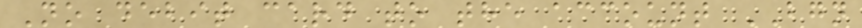No debit card to the account BGN
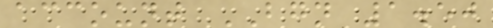account BGN 1.50
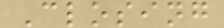Closing
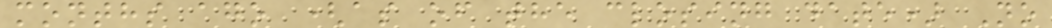months ago (as of the closing date) No
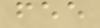fee
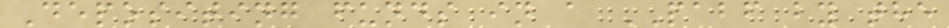Depositing funds in a PABF by the
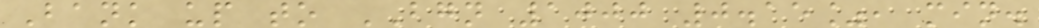Bank up to BGN 1000 0.15%, min.
